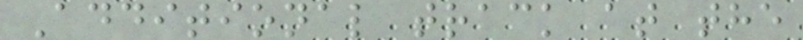Additional track at the
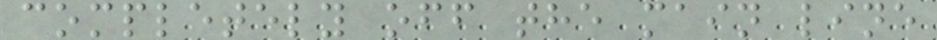completely off the main line
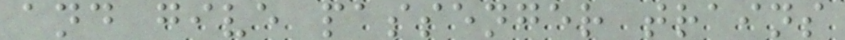and give passenger trains
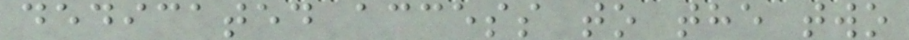dedicated access to the two
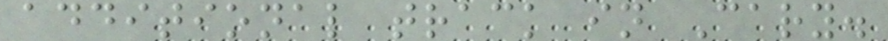additional track in Cary.
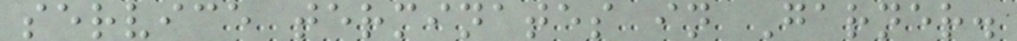service terminates in Garner.
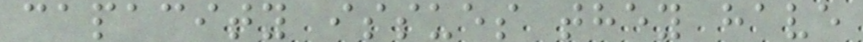capacity issues they have
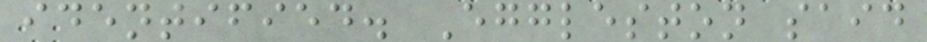identified. Eggleston said
